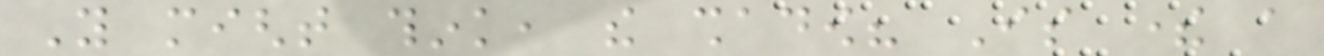You might think, the shadow? Is there a
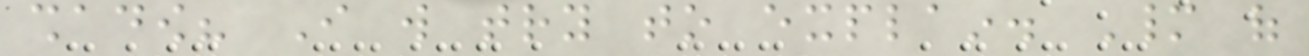shadow? I will try to explain. Many of
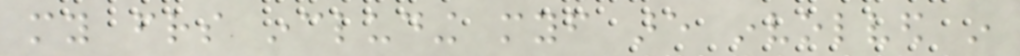my friends including myself are involved in
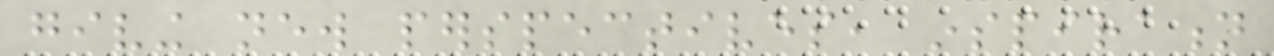giving new perspectives, inspiration
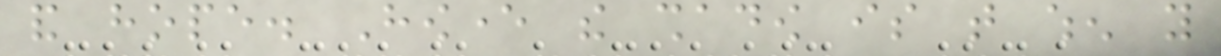and hope. However the shadow is that when you
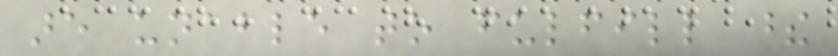are unable to fulfill these
